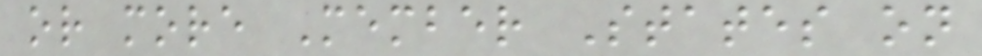or more Member States on
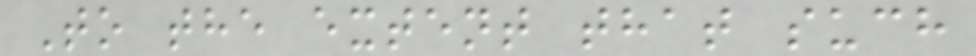To the extent that such
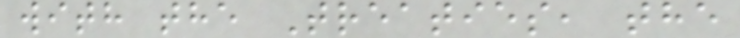with the Treaties, the
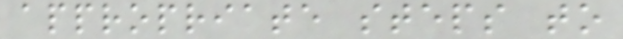appropriate steps to
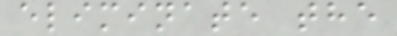eliminate the
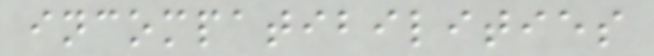incompatibilities
